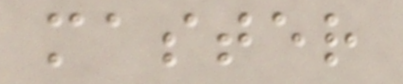master
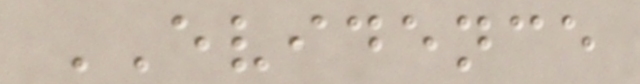EVIDENCE
